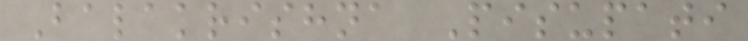Balakrishna Pisupati
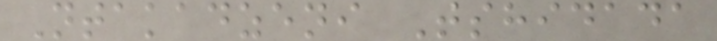Ntakadzeni Tshidada
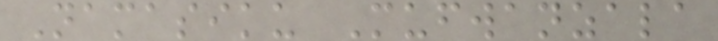Namasiku Mufwanzala
